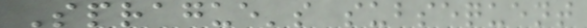Sprague's subsequent
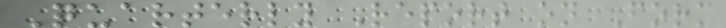Quarterly Report on Form
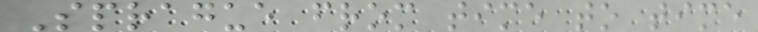Sprague from time to time
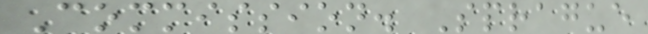Commission. Sprague
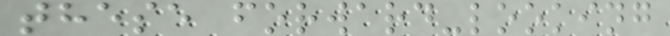these forward-looking
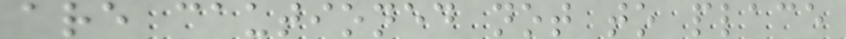are cautioned not to place
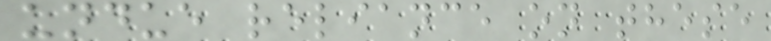undue reliance on these
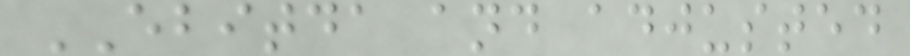EBITDA and adjusted
